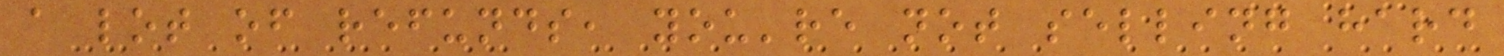a lot of refunds, you're not selling hard
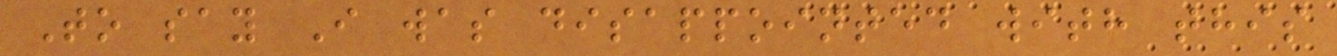To say I was disappointed with this
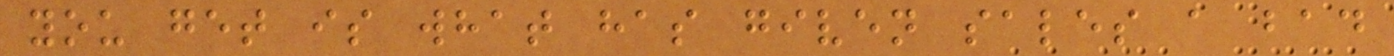you get is what has given sales a bad
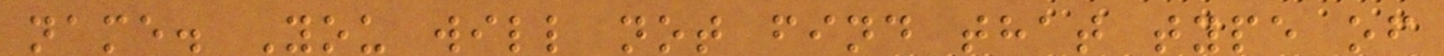name. You will not find that type of
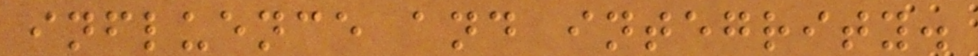influence and integrity.
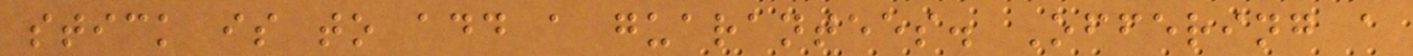stick is to add a guarantees. Offering a
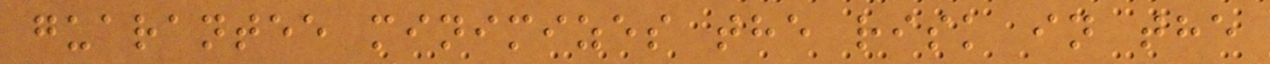guarantee minimizes the risk in the
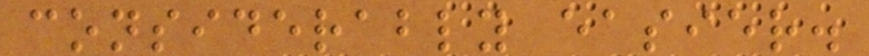considerably easier.
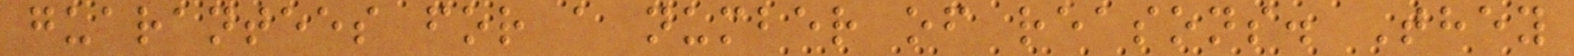guarantees for a number of reasons. They
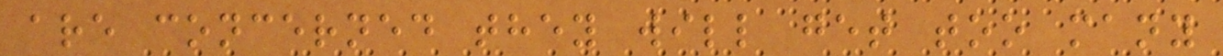are concerned they will get too many
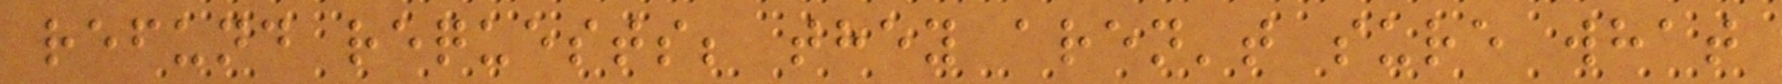refund requests; they aren't sure what
